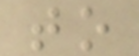to
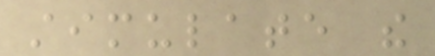stimulate the
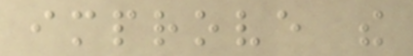improve the
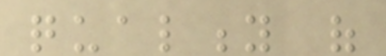quality of
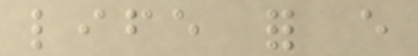life for every
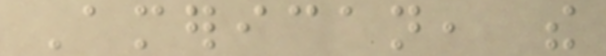American, the
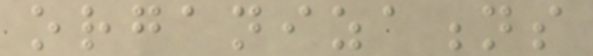organizations
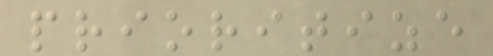prioritize
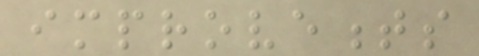improvements
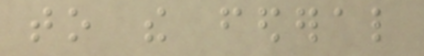to the federal
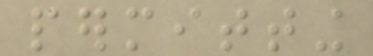permitting
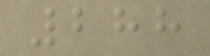288
